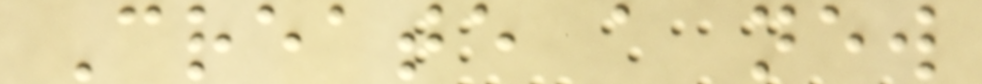Create a new
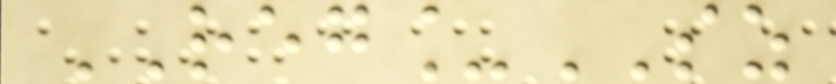REG_SZ
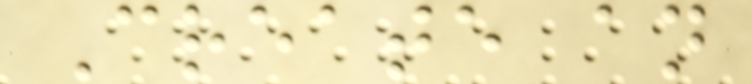Create an
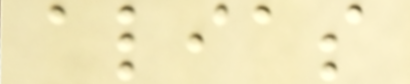alias
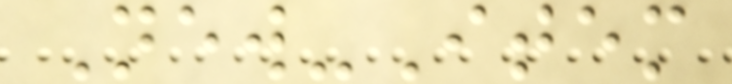New-Item
